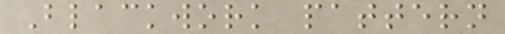Blackwork pattern
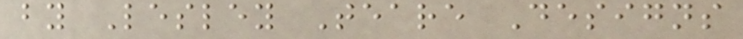by Lesley Teare Designs
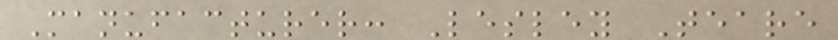Manufacturer: Lesley Teare
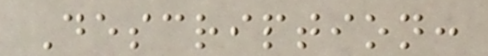Description:
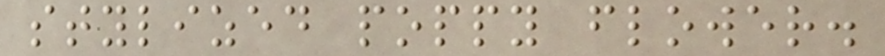stylized poppy flower.
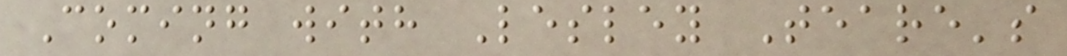Coming with Lesley Teare's
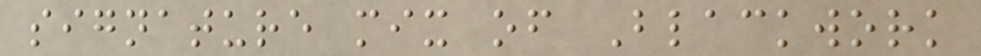signature mix of Blackwork
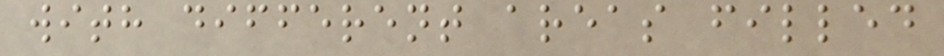with different areas filled
